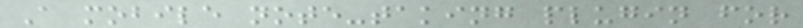A mobile note-taking plugin for
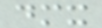dmx
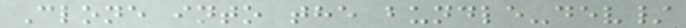Clone into the bundle-dev/
